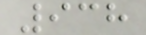938
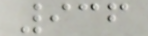936
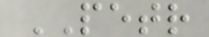PETR
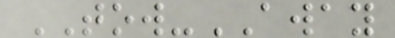TOW-AWAY
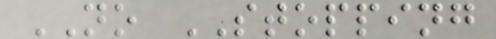NO STOPPING
